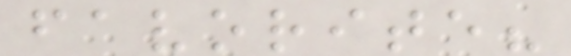favorite?
